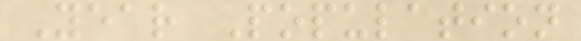Year Population
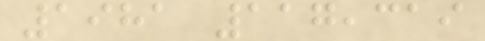1981 117,319
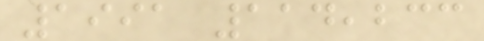1991 114,233
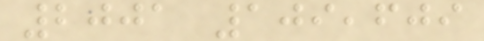2001 109,609
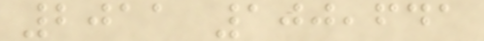2011 100,641
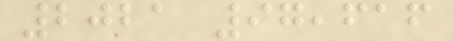2021 97,616
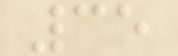35
